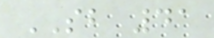SB 41
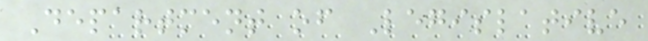Department of Legislative
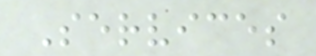Services
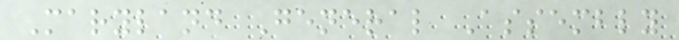Maryland General Assembly
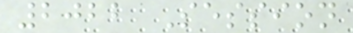2022 Session
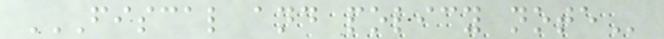FISCAL AND POLICY NOTE
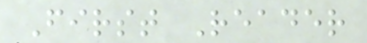First Reader
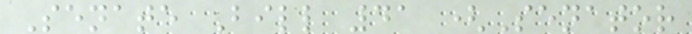Senate Bill 41 (Senator
